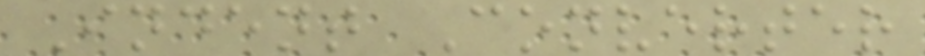Indent Converter
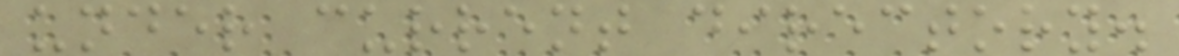under current directory.
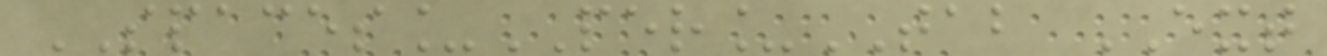SPACES_PER_TAB EXT
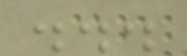...
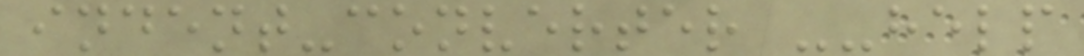indent-converter --help
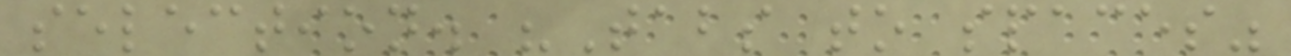selection. "Tabs to spaces"
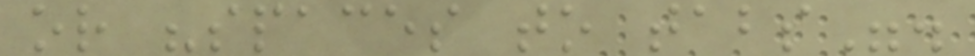or "spaces to tabs".
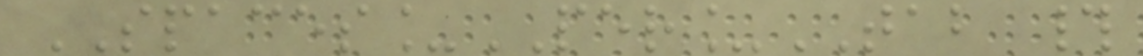SPACES_PER_TAB #
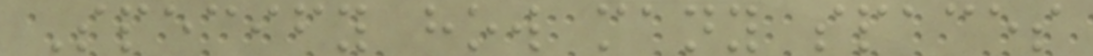Specify how many spaces
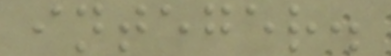integer.
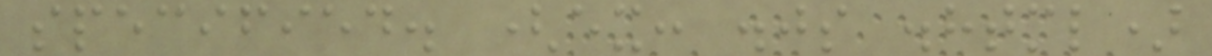specified. (ex: .js .html)
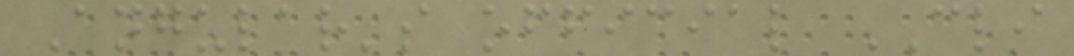Angular's official CLI
